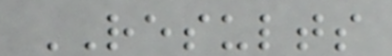RESULTS
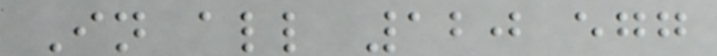In all 120 egg
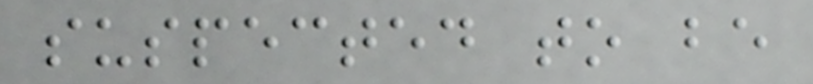suspected to be
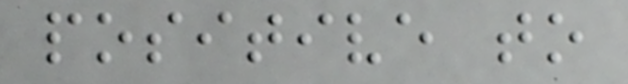positive to
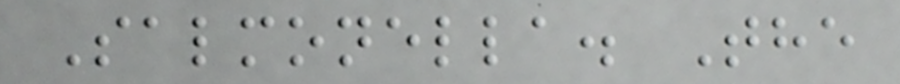Salmonella. The
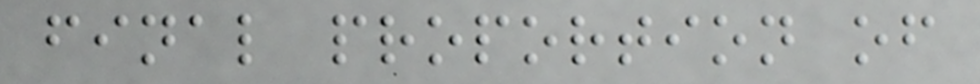final proportion of
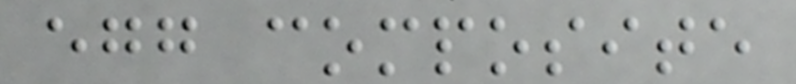egg composite
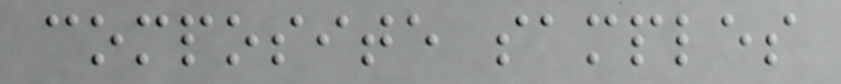composite samples
